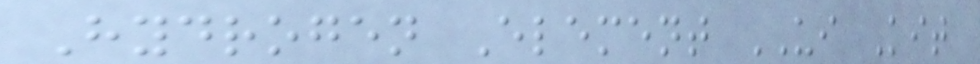Hydrogen Element UI Kit
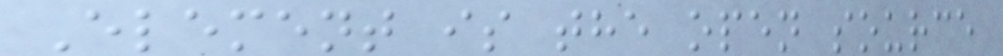Element is the open source
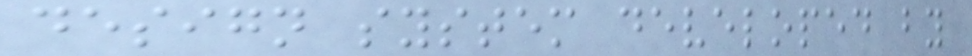design system developed by
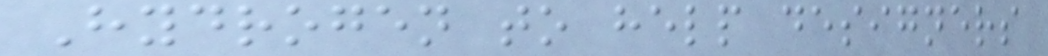Hydrogen to help designers
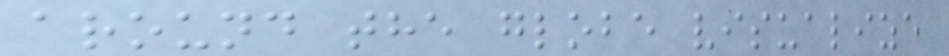around the globe visualize
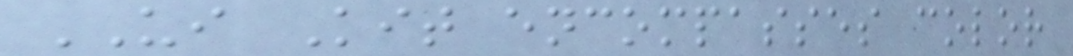UI Kit encompasses color
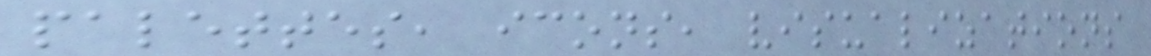palettes, icons, visualizations
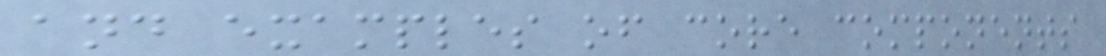and examples of core components
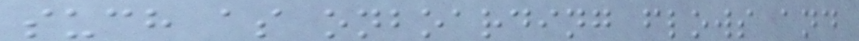such as onboarding flows and
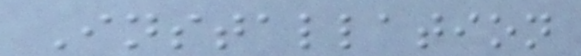Installation
